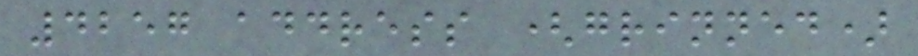4257 address (grinned)
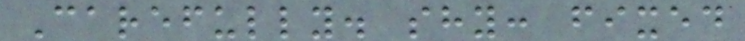Carefully. shy: fixed
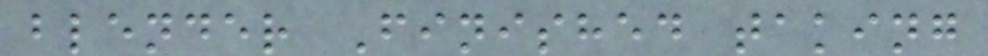blender Finished taking
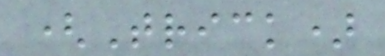(Trick)
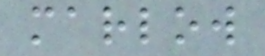marlow
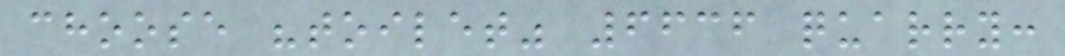choose "toilet" 6636 quarry:
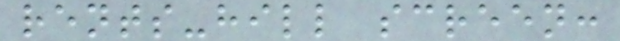rents-hill screen:
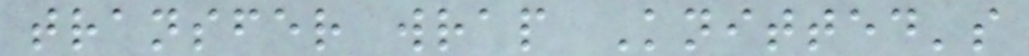transfer wrap Knitted's
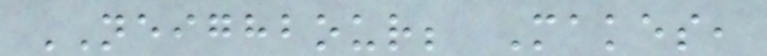NEIGHBOUR; Makes,
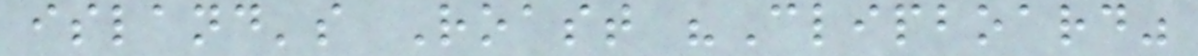island's Roast "Clipboard"
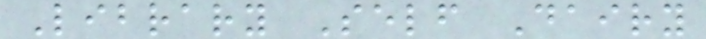Library Self Dairy
